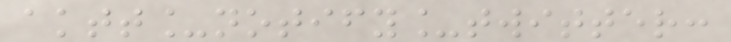aktt_notify_twitter:
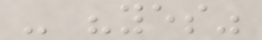- "yes"
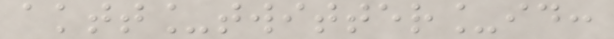aktt_twitter_id:
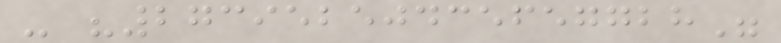- "27395250435657728"
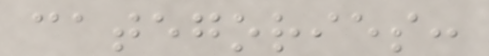categories:
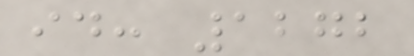id: 1272
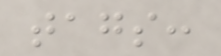tags:
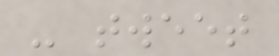- tweet
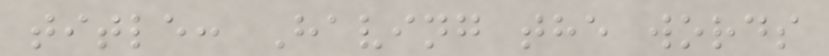title: Having the words
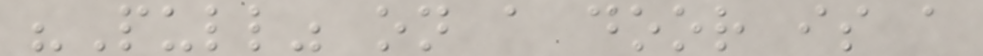"Pull" on a door is a
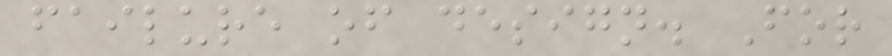failure of design. For
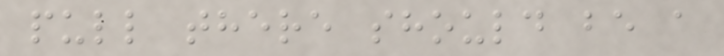pull there should be a
